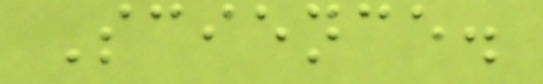Science.
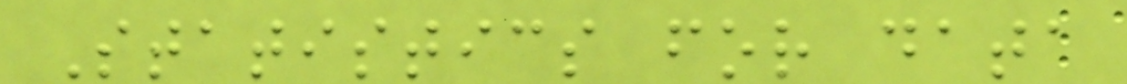Statistics for data
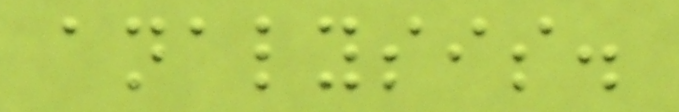analysis.
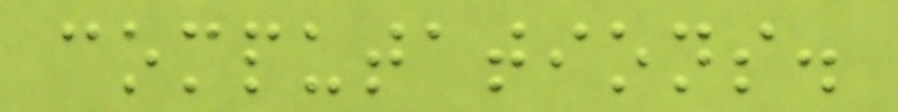computations.
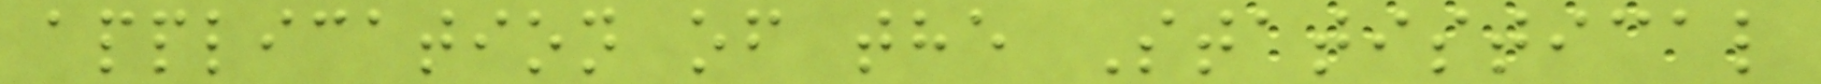application of the Statistical
